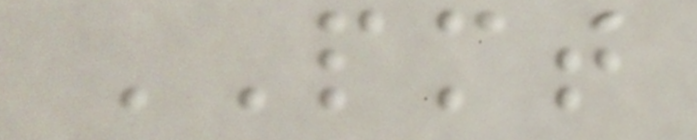PMT
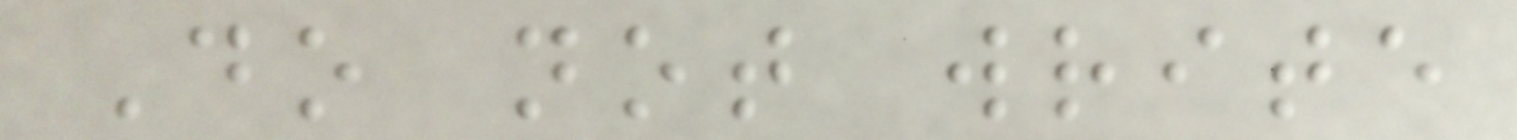Do not write
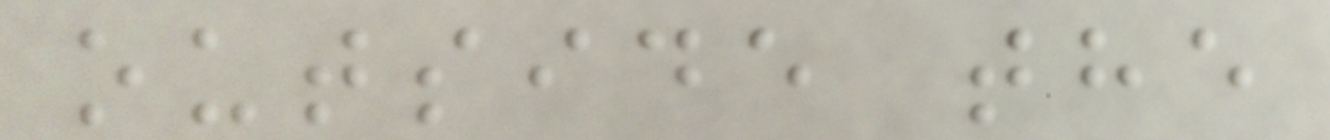outside the
